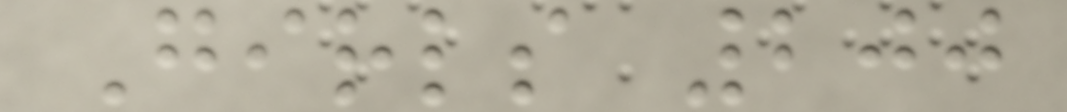Girls 200
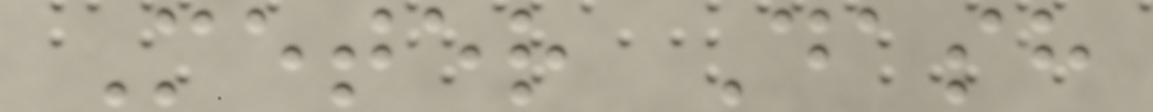Meter Dash
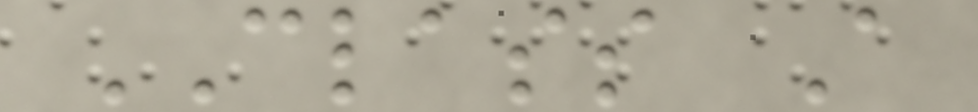CLASS A
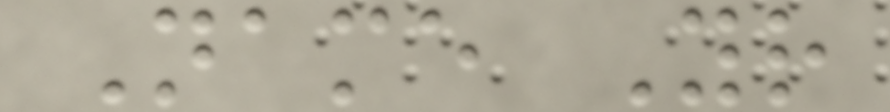Name Yr
